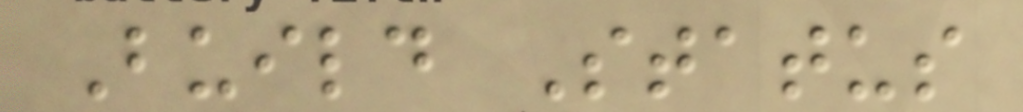Build Status
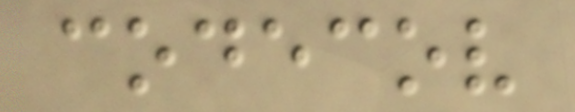codecov
